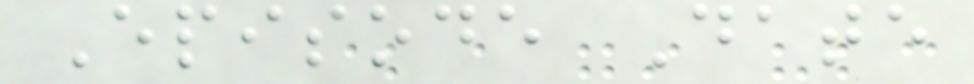Episode Date
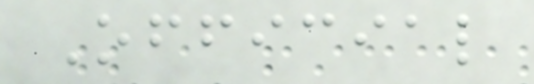Official
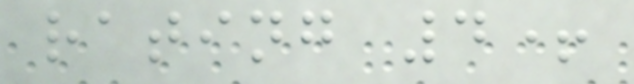rating 4+
